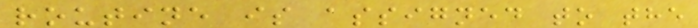routine is assigned to the
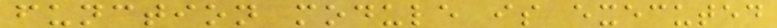function module is executed
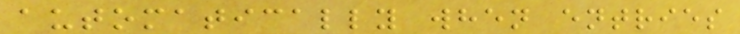automatically when entries
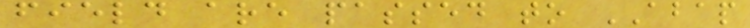field are passed to ABAP
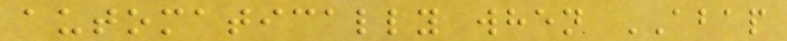automatically when ABAP
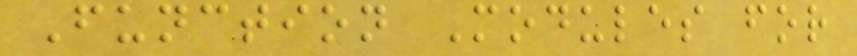Function Modules for
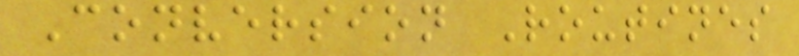Conversion Routines
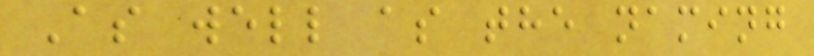As well as the naming
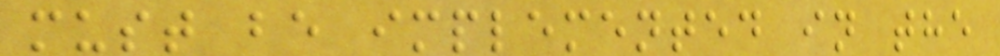must be implemented in the
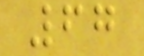67
